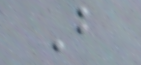B
